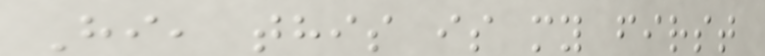Hi, this is my first
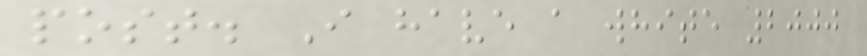post. I have a white 2000
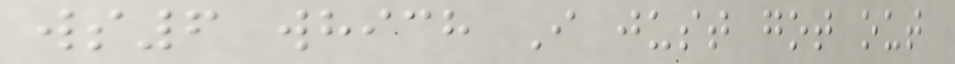ws6 which I just got out
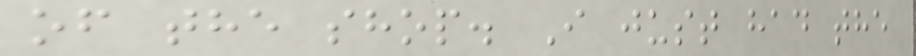of the shop. I just had the
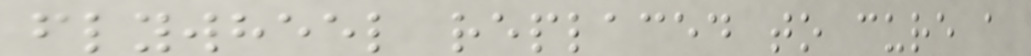flywheel replaced to cure a
